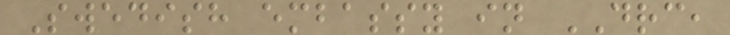Swedish embassy in DRC,
